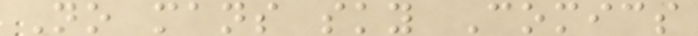No mans sky Comics
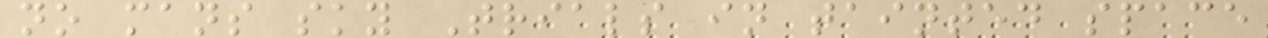no mans sky Trials in tainted space
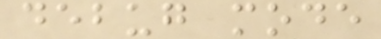debug mode
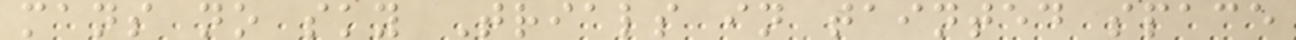mans no sky Trials in tainted space
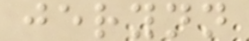jerynn
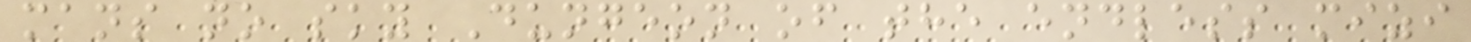mans no sky Dungeon of the endless mizi
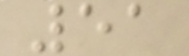51
